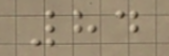84
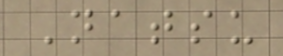Natsu
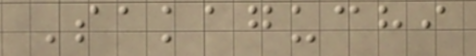Sakaguchi
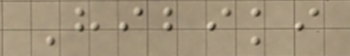Hibiki
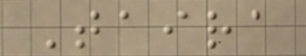Taira
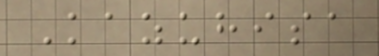Kazuhisa
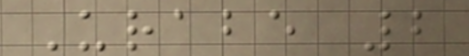Urabe 2
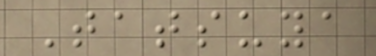Tatsuya
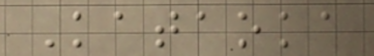Kataoka
